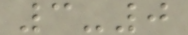3-0
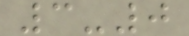3-0
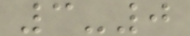3-0
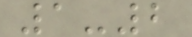1-2
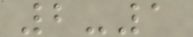2-1
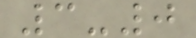3-0
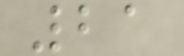21
